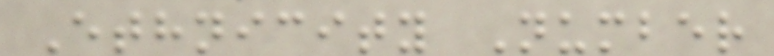Ethnicity Number
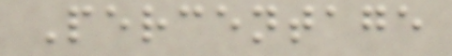Percentage
